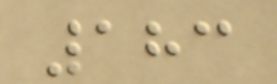183
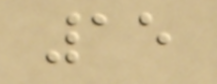15
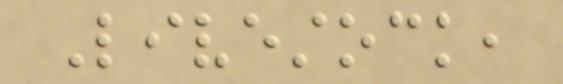Livestock,
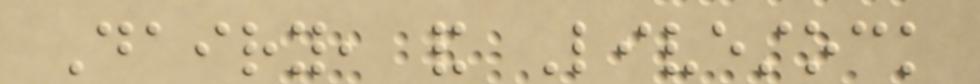Dairy, and Livestock
